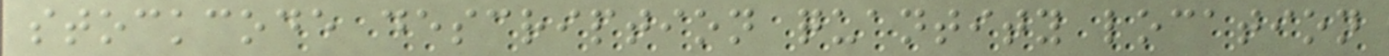stockcode description quantity location
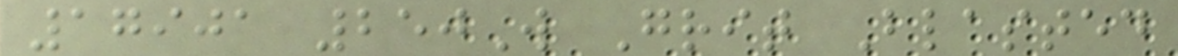17901 250W Grit Blasted
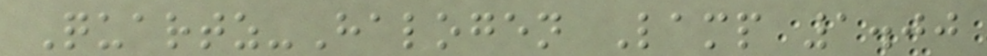Quartz-Halogen Lamp 1.00
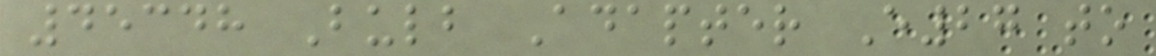45348 Bulb Adapter E27 to
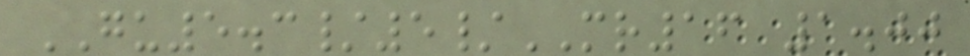GU5.3/5/MR16 1.00
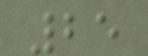25
